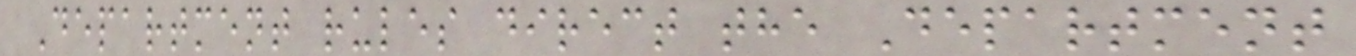Department rules direct the Department
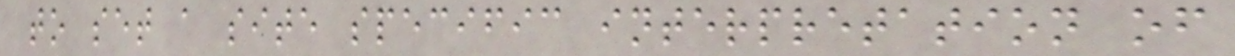to set a site specific interpretation of
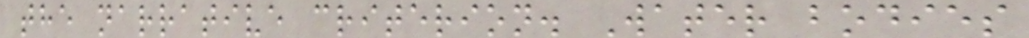the narrative criterion. Water bodies
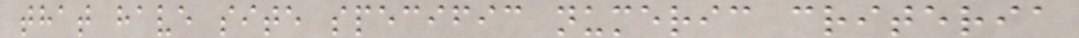that have site specific numeric criteria
